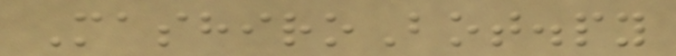MashiroBot.py
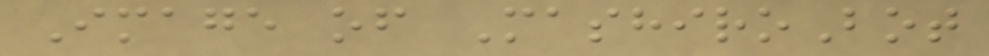Image of MashiroBot
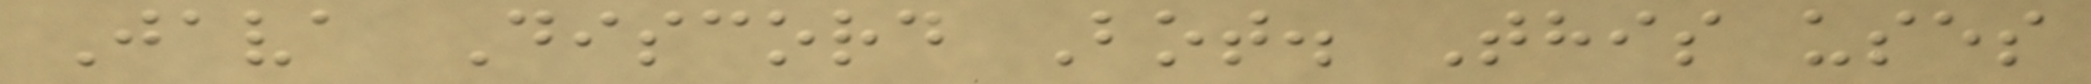Java Discord Bot. This uses
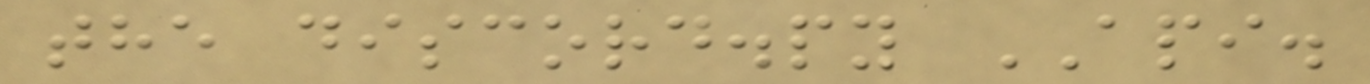the discord.py API.
